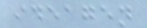ideagen
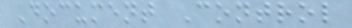Document Control
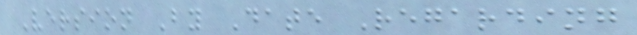Version By Date Regarding
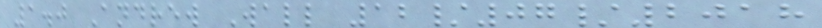1.0 Andrew Wall 12/07/2018
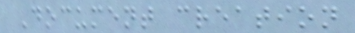Document creation
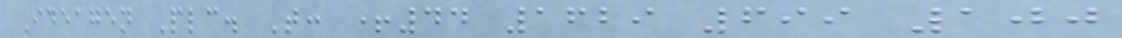Ideagen Plc. T: +44 1629 699 100
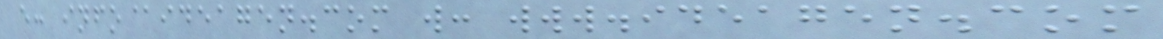e: info@ideagen.com w: www.ideagen.com
